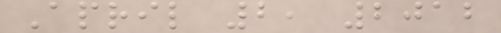April 2, 2012
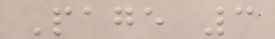Page 3
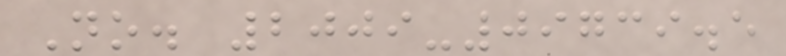No. 2009-09739.5
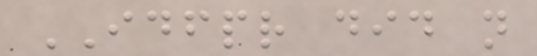IDFPR did not
